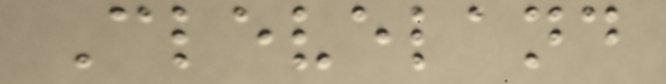Cleveland
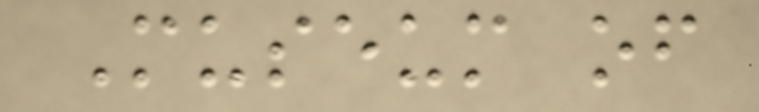Museum of
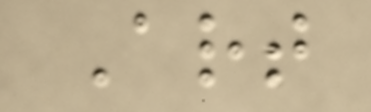Art
